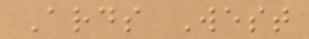Ards West
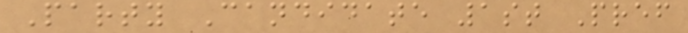Party Candidate 1st Pref
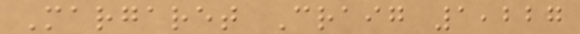Margaret Craig 1,227
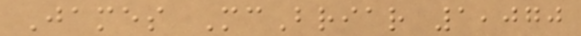James McBriar 1,070
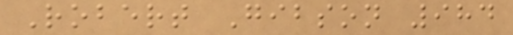Robert Gibson 984
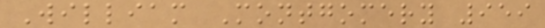William Montgomery 959
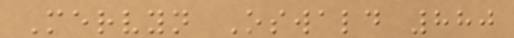Mervyn Oswald 880
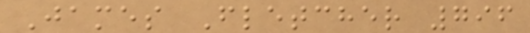James Fletcher 796
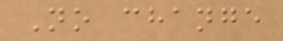No change
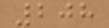208
